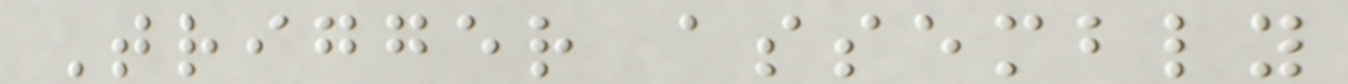Trigger assembly
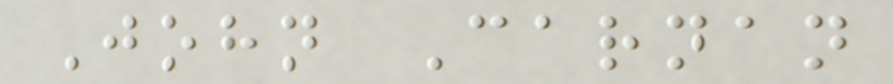John Carnan
